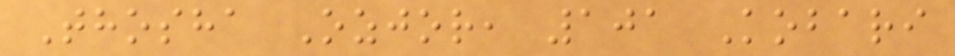Thosha Ozjor, 101 Kobari
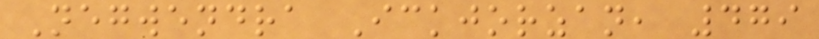Negwendra Ickjorzan, 479
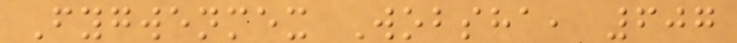Fygwenmex Wobsha, 607
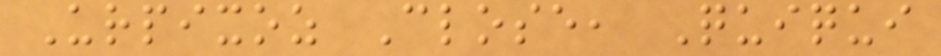Urpixoz Close, Quiqui
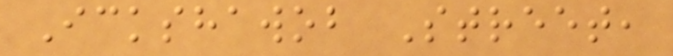Ickshawob Street,
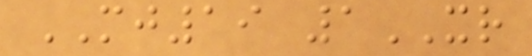MJ19 1XR
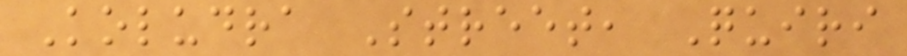Koludra Street, Quiri
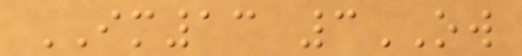IM13 3OW
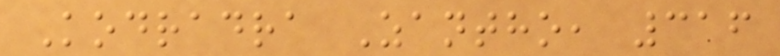Kodradra Zantho, 316
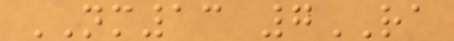NM13 7RA
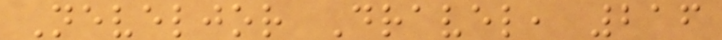Neveljor Dravel, 216
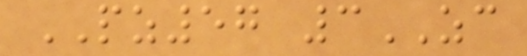PZ57 3ZC
